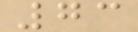73
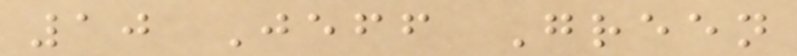10 Jeff Green
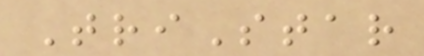TriStar
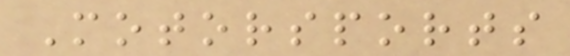Motorsports
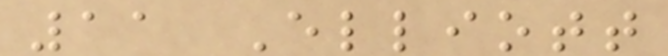11 Elliott
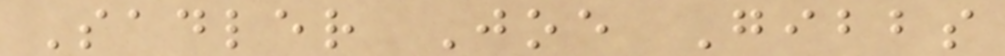Sadler Joe Gibbs
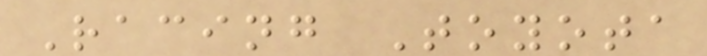Racing Toyota
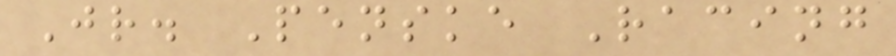Jr. Penske Racing
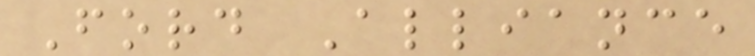Ford Alliance
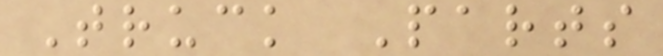Truck Parts
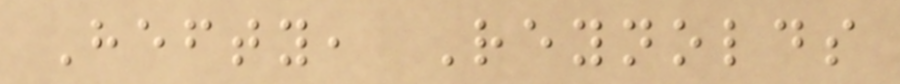Hefty, Reynolds
